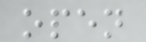open
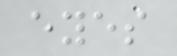eyes
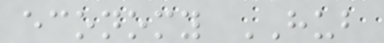economy HUB
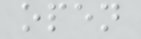open
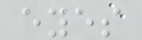eyes
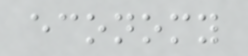economy
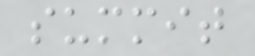summit
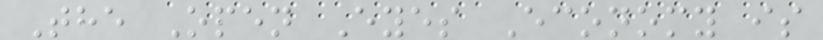The Open Eyes Economy is
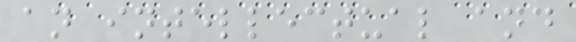an intellectual and
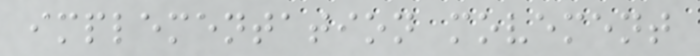implementation movement
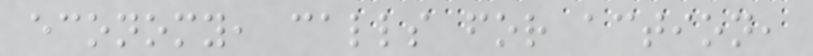economy, calls for action,
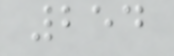254
